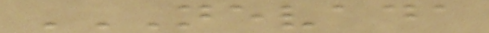NEVADA
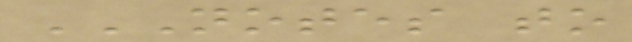NOTES TO
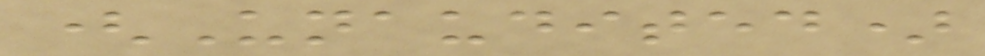(Unaudited)
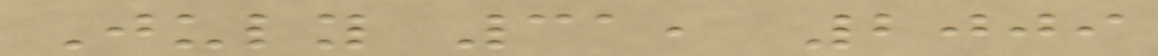July 31, 2009
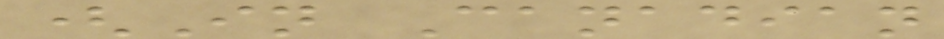(In Canadian
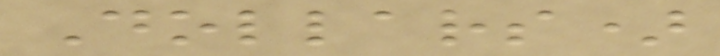Dollars)
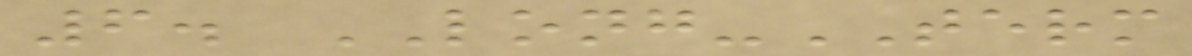6. LONG-TERM
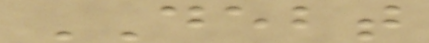DEBT
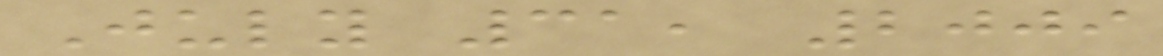July 31, 2009
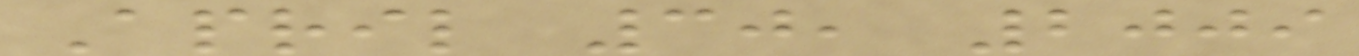April 30, 2009
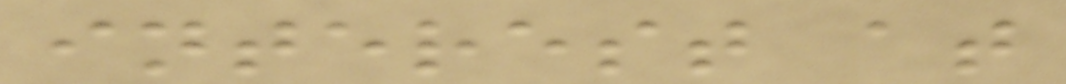interest at
